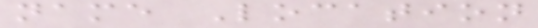name Location
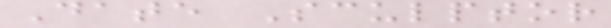Date Sculptor
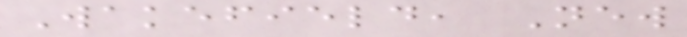Wakefield, New
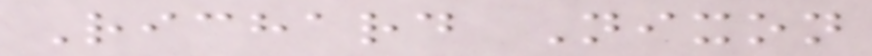Richard Nixon
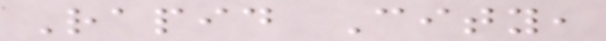Rapid City,
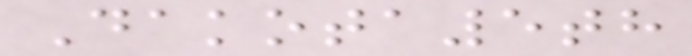Dakota5th
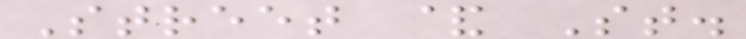Street & St.
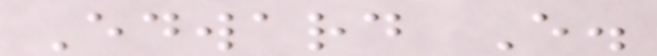Edward E.
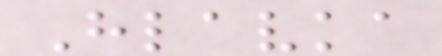Hlavka
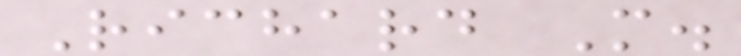Richard M.
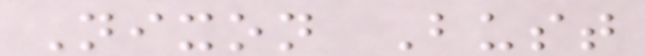Nixon Bust
